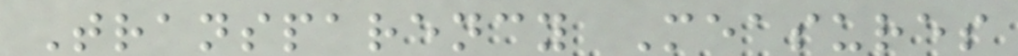Transparency Measures
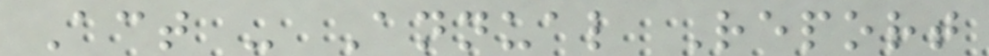Act - Annual Report
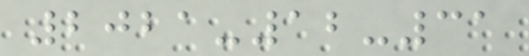2021-12-31
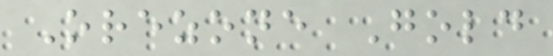Orezone Gold
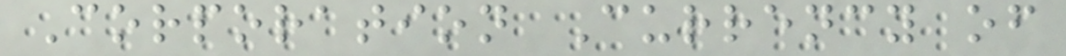Corporation Currency of
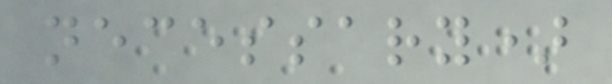necessary)
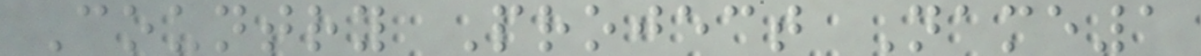Country Project Name1
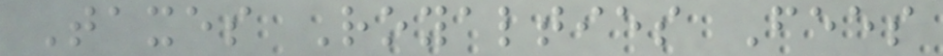Taxes Royalties Fees
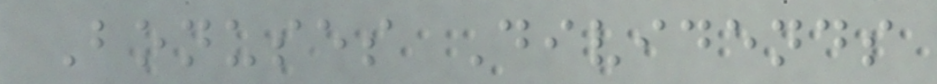Bonuses Dividends
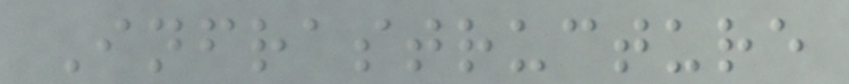Infrastructure
